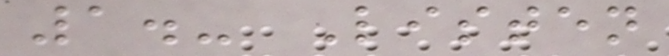1.- Listen
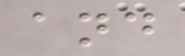and
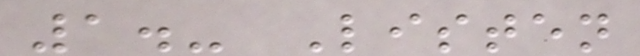1.- Listen
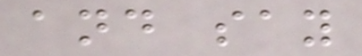and say
